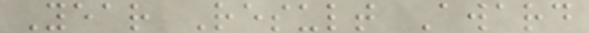Year Result Award
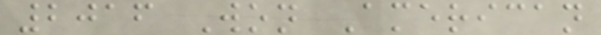2016 Won American
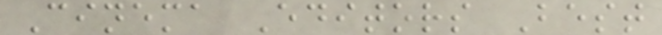Cinema Editors Best
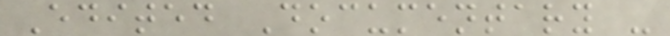Edited Documentary -
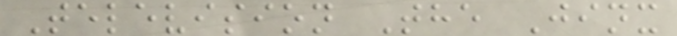Television The Jinx
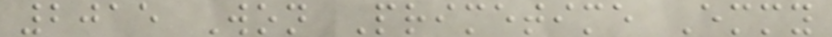2015 Won Primetime Emmy
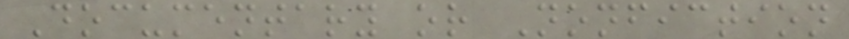Documentary or Nonfiction
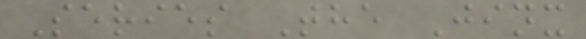Series The Jinx
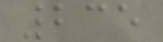235
